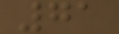71
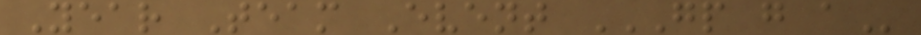Year Team Event GP G A
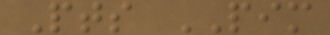Pts PIM
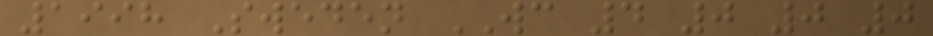1998 Sweden WC 4 0 0 0
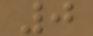0
